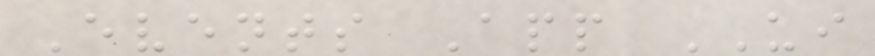Events App UI
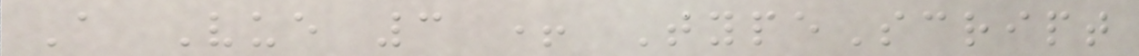A Vue 3 + TypeScript
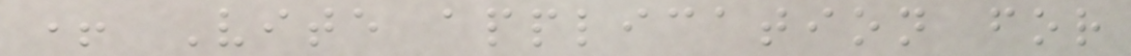+ Vite application for
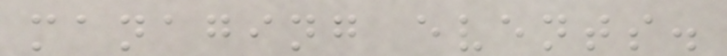managing events.
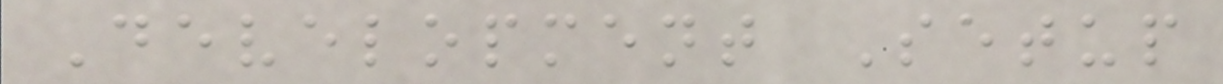Development Setup
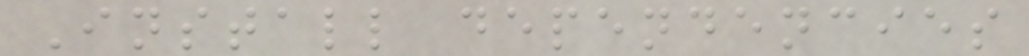Install dependencies
